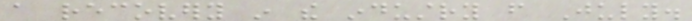a recovery in the industry from July.
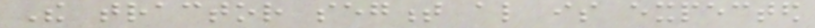The tractor segment also is expected
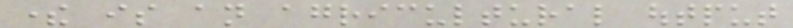there is an agricultural output
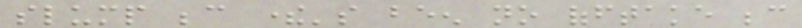slump because there's been no offtake because
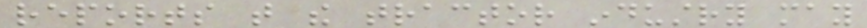reports that the tractor industry may
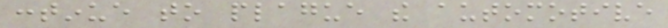continue to plague the automotive
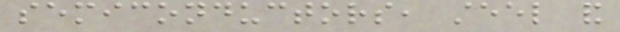semiconductors, steel and
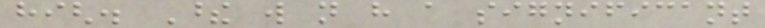high. These will not have a significant
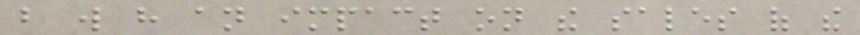but will have an impact on the sales of the
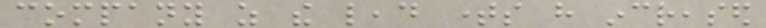company as the lead times have increased
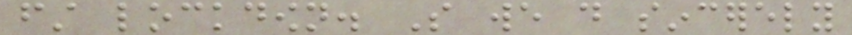first lockdown. So we do sincerely
